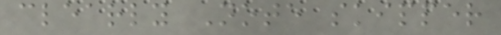clearly Note skipper
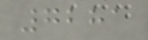7281
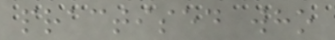practised who
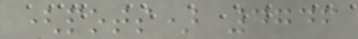(pots) 4746
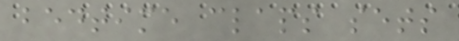bedtime claps sets
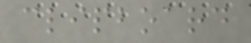clipboard
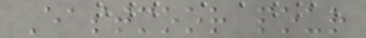Eastmoor pour
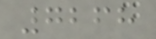7268
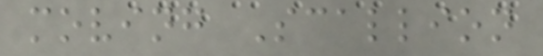moving Scallion
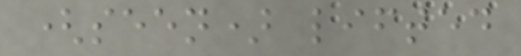(seen) lifted
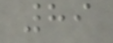89
